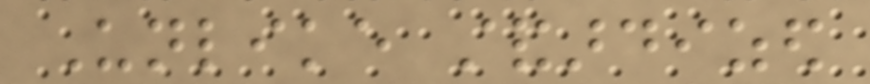Unlike standardized
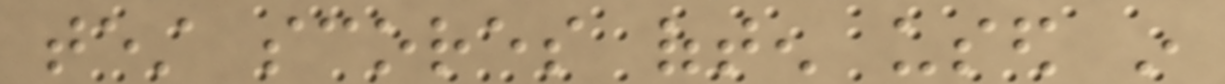test scores often used in
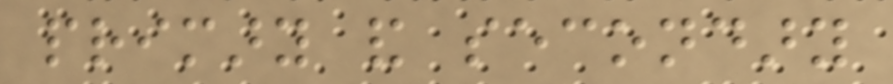primary and secondary
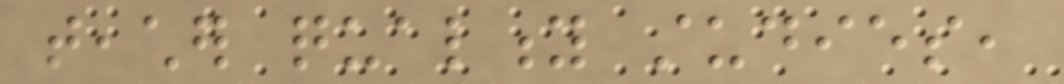teacher quality studies,
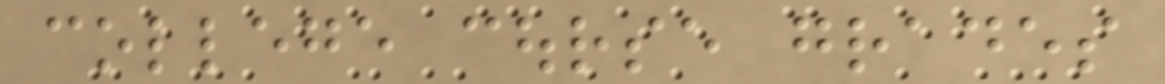college course grades
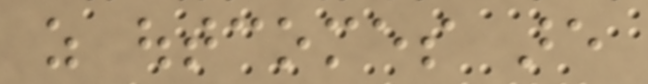as outcomes are
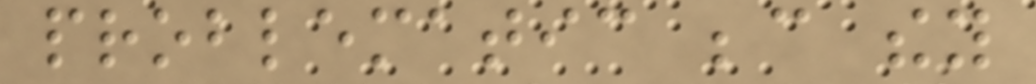problematic because they
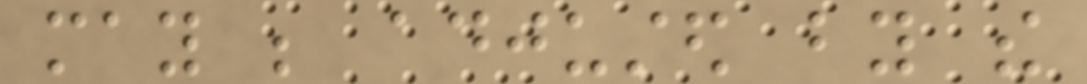may be adjusted by the
